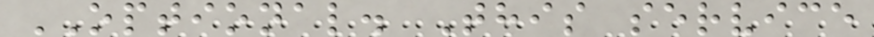OPTIONAL. This service
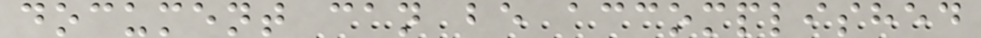document can be accomplished
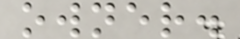owner.
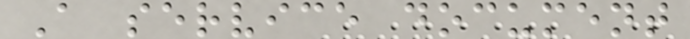A service document
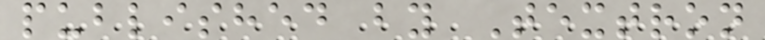published by Textron
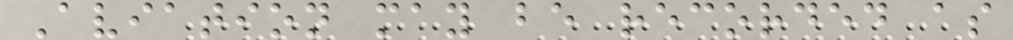Aviation may be recorded as
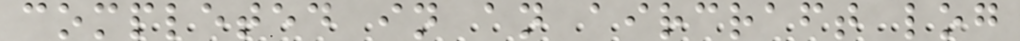completed in an aircraft log
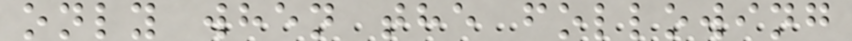only when the following
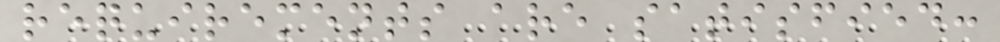requirements are satisfied:
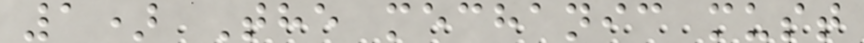1) The mechanic must
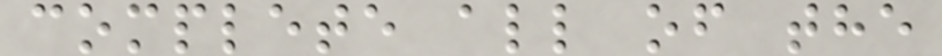complete all of the
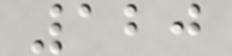120
